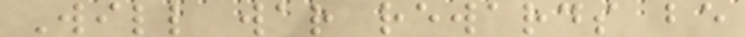Will war rewards be
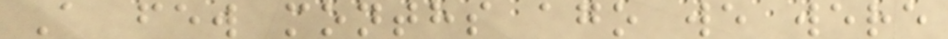A few months ago we were
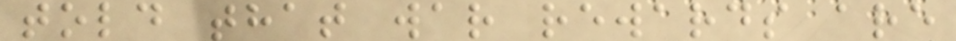told that war rewards are
